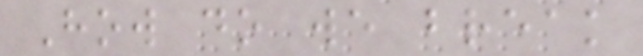How do we break
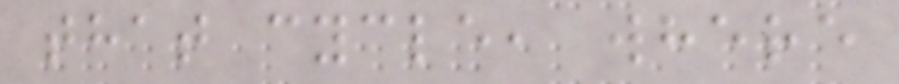that cycle, where
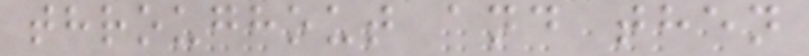throughout and then
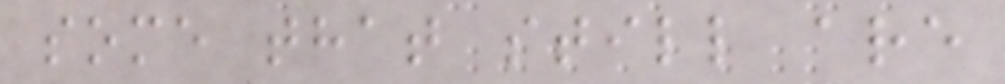some that still are
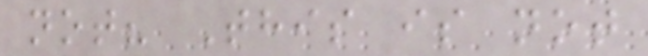not? This is not
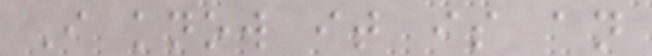I know it is an
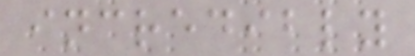incredibly
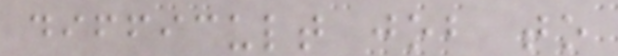difficult job to
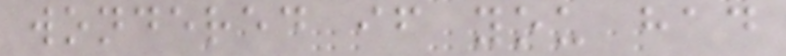wondered if you had
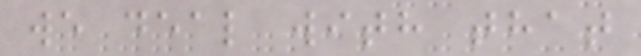we deal with that
